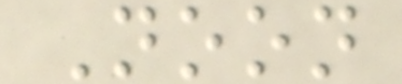Noon
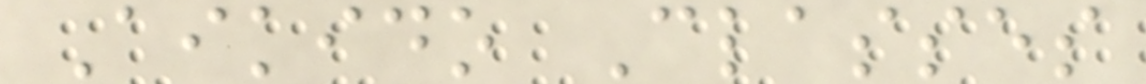Aikido Classes
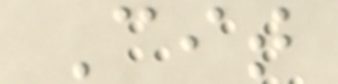Cit
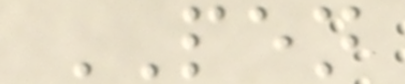PEN
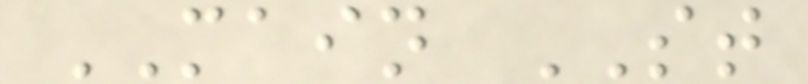MAIN ST
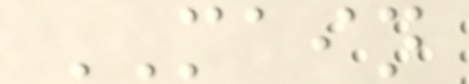MAIN
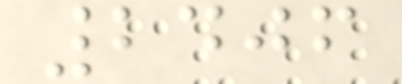2406
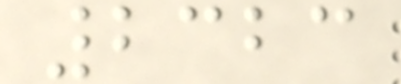2323
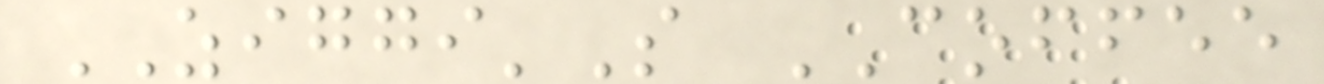ZIGGI'S COFFEE
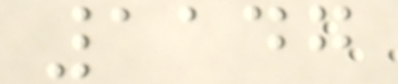1147
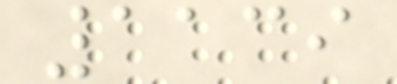1139
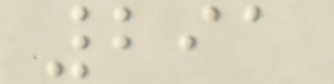291
